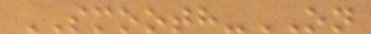SMOOTH-ON
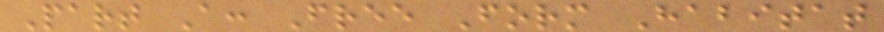Part A: Free Form Habitat
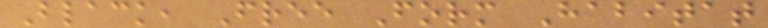Black, Free Form Habitat
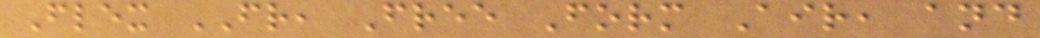Flex FR, Free Form Air, and
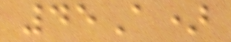45A)
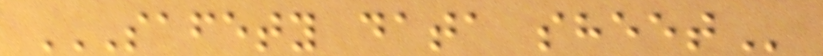SAFETY DATA SHEET
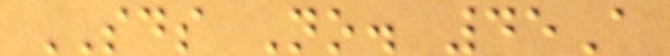SDS No. 45A
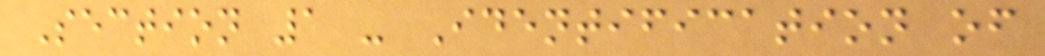Section 1 - Identification of
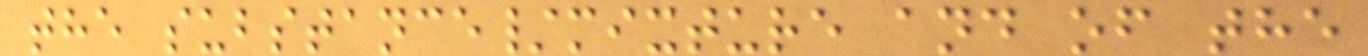the substance/mixture and of the
